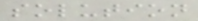solution
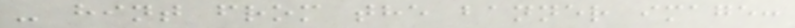- hint from the banner image:
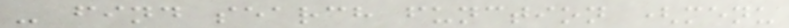- find search function (menu
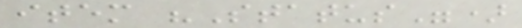item "Status")
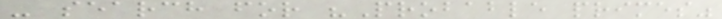- search for "Probable primes"
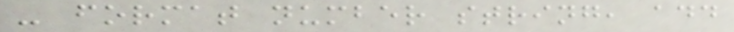- format number string, add
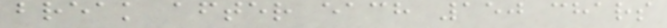break after each 150 chars
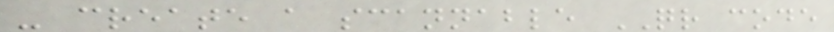- create a scannable QR code
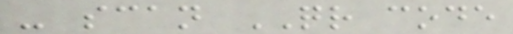- scan QR code
